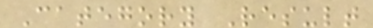Category Result
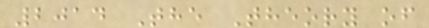2014 The Theory of
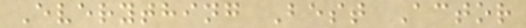Everything Best Actor
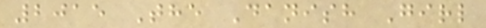2015 The Danish Girl
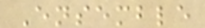Ensemble
